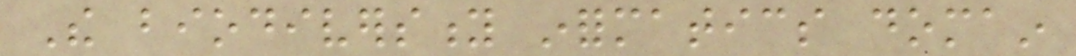The biodiversity informatics domain
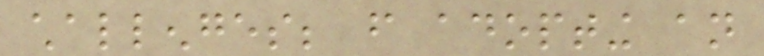challenges; from adopting an
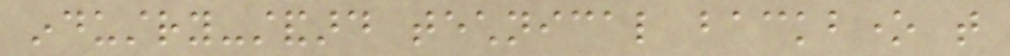industry-standard technical backbone that
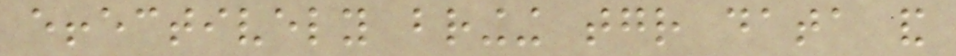effectively bringing together data and
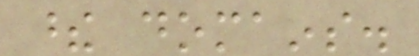these domains.
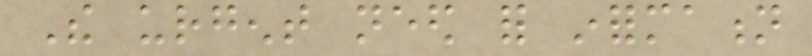The urgent need for information
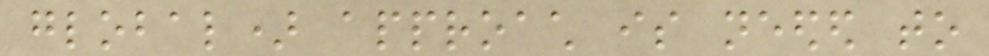global) approach is needed to
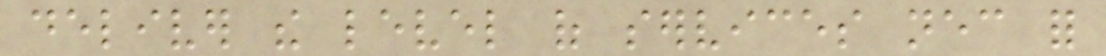deliver the level of services necessary for
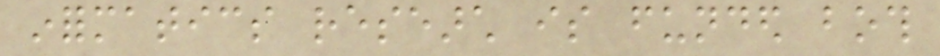informatics research is funded both
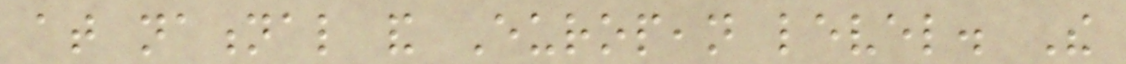at national and European level. The
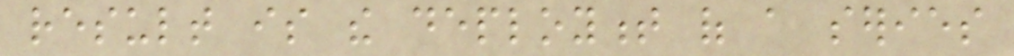result is the deployment of a series
